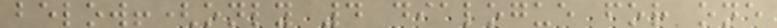below!(only 4 dialogue for one
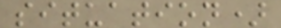situation)
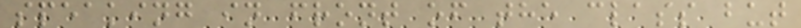speaking in front of the class but
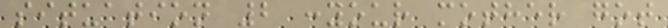situation 2 :your mother got
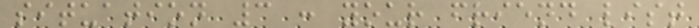situation 3 : your friend list
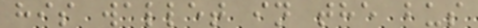his wallet in the bus
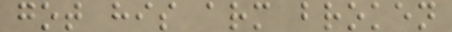got his arm broken
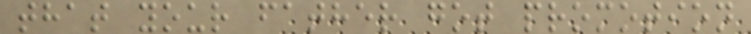that your father got promotion
